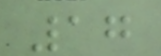17
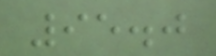95.0
